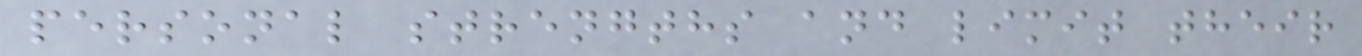personal strengths and limit their
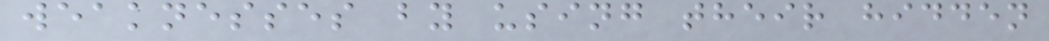weaknesses by using their hidden
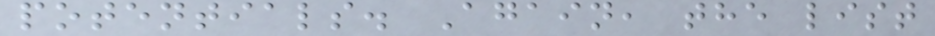potentials. Again, the list
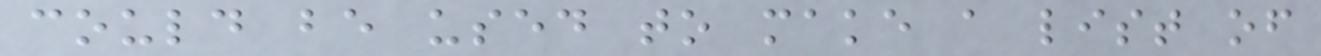could be used to make a list of
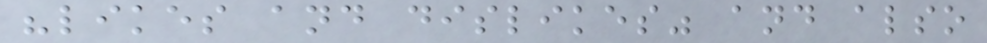"likes and dislikes" and also
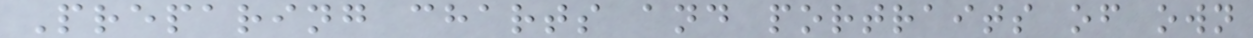Preparing charts and portraits of own
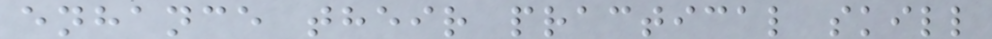enhance their practical skill
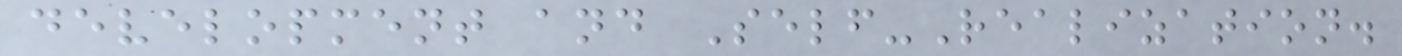development and Self-Realization.
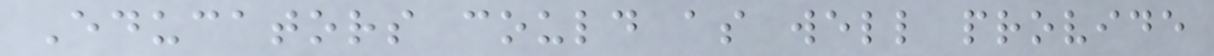Educators could as well provide
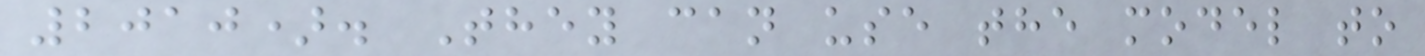2010). They can use the model to
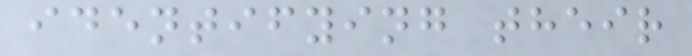identifying their
